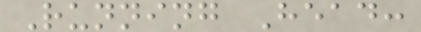Running Head:
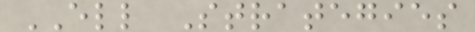ELL Strategies
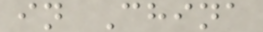in China
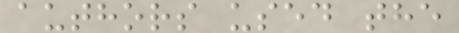authors used the
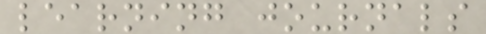learning journals
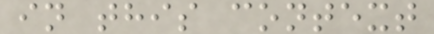in this context
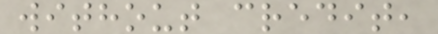without credit,
